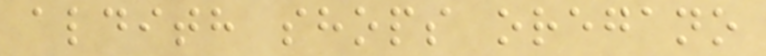aldith shops oregano
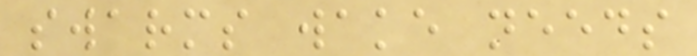swarms wake needs
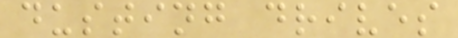dusting drives
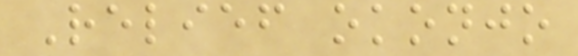Relief okonjo
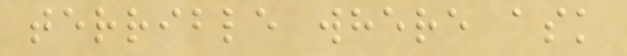terrible where ask
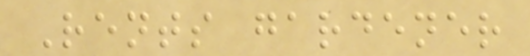Rents gardener
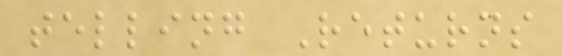telling Returns
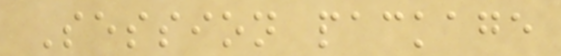Session package
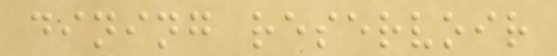dining reservoir
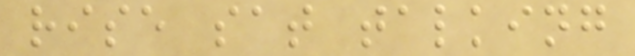rise sat talking
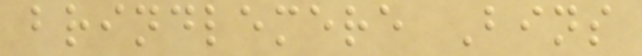brindlemere Bins
